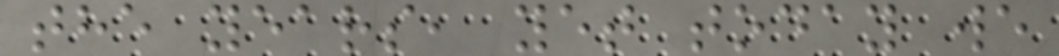the years, yet today we
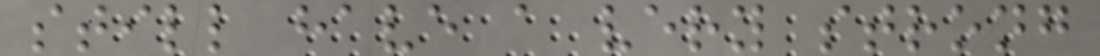still have a very strong
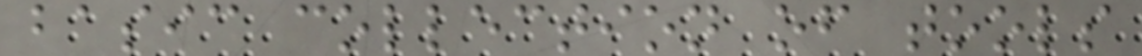basic collection of tools
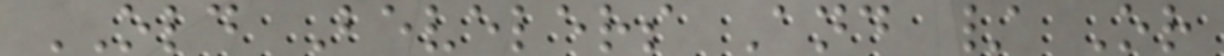OLD Bevelers And / Or
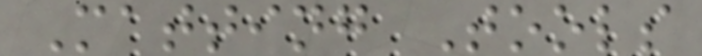Matting Tools
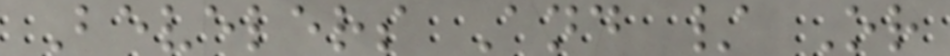Bevelers And / Or
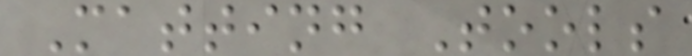Matting Tools
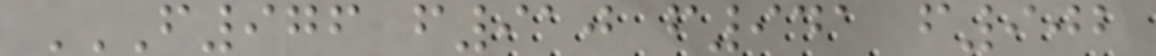F976 F910 F941 F902
